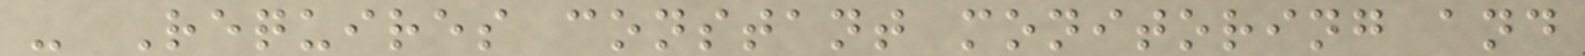- Requires constant monitoring and
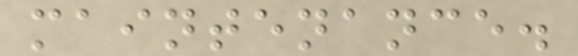maintenance.
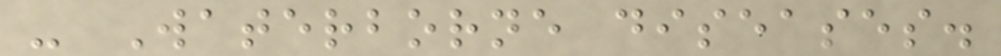- Waterborne diseases.
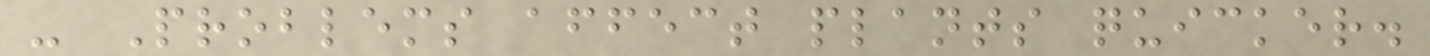- Problems affect plants quicker.
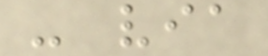- via
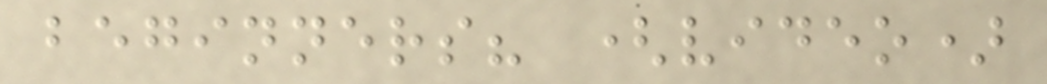beginners? (video)
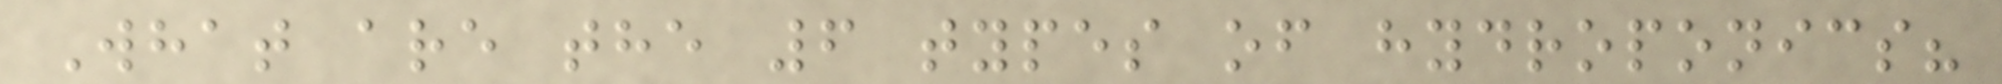What are the 6 types of hydroponics?
